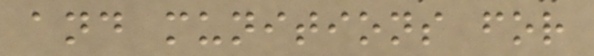and munitions for
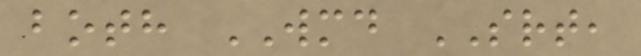both WMD SRT,
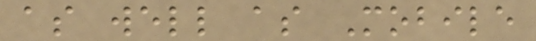as well as Mobile
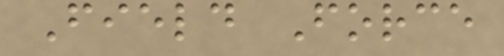Field Force
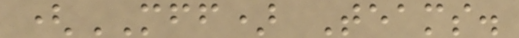(MFF) Teams.
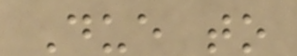Due to
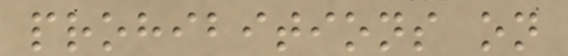prohibitions on
